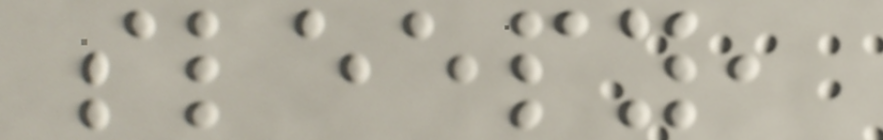sleepy,
